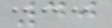40
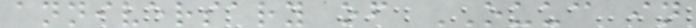anniversary of OUUC in
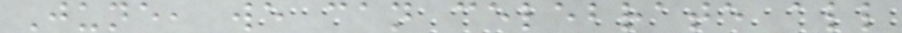June, we can celebrate all
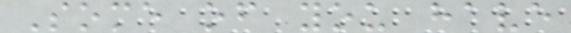Some of you have
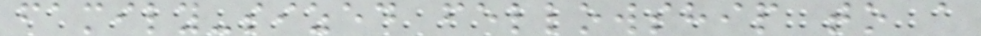family-sized fellowship to a
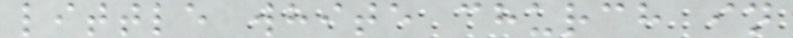little white church in
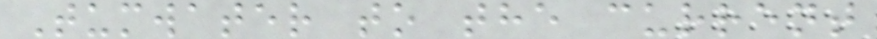Tumwater to the current
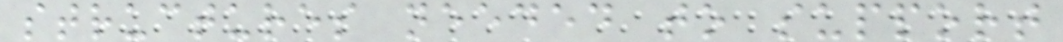structures needed to support
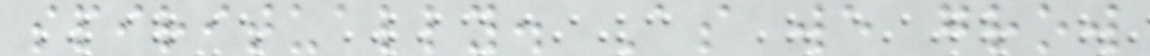spiritually. As we grow
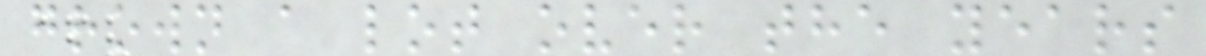grown a lot over the years
